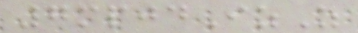7mpjdIzZ
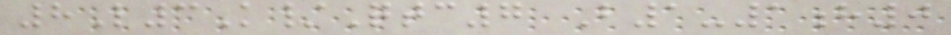8L3K/Qtc7 B1-1h0
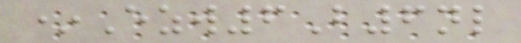*Ezw6B6nl
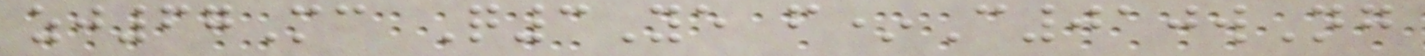zj67Mc Q3Ye f*C010wNg
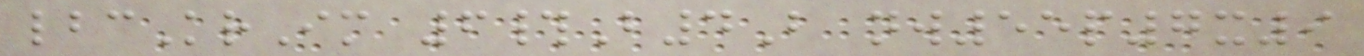lbcKrIm 6#B4B nw55p7x9
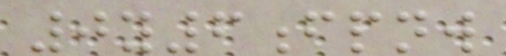0y6fpnw
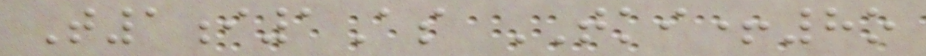T1i1As TKI+8o
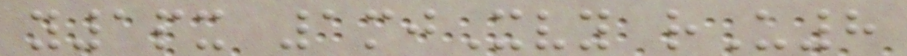y1px 1mjXvy rU8
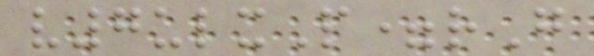v7ulxP=rG
